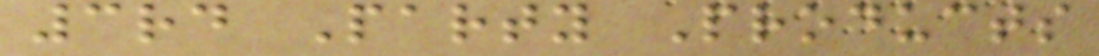3rd Party Products
